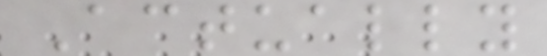Actually
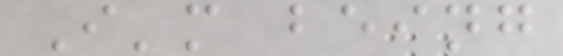I'm being
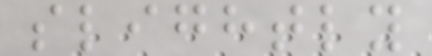slightly
